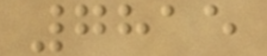7815
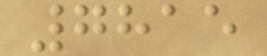7815
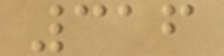316
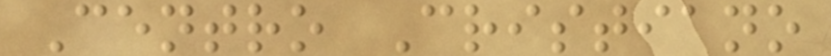Centro Cristiano
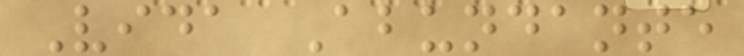Vida Abundante
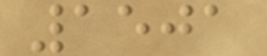1501
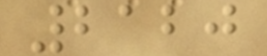2120
